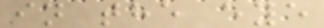in the eye
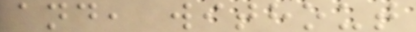and, without
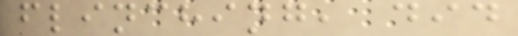flinching, did
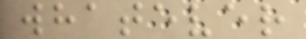whatever
